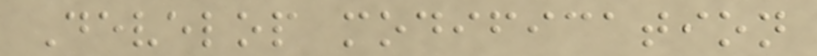Develop modification
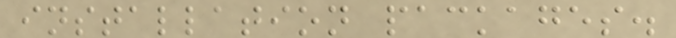installation packages.
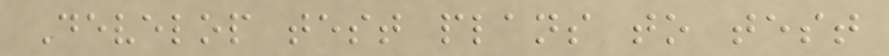Develop test plans to test
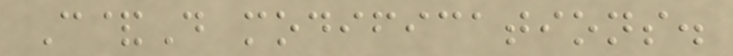C&D modifications.
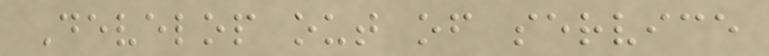Develop out of service
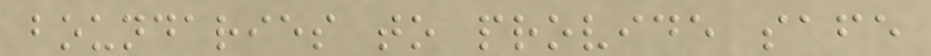boundaries to provide safe
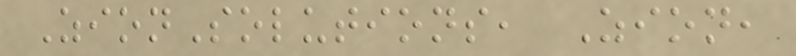ZionSolutions, Zion,
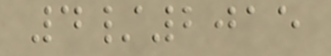4/2015
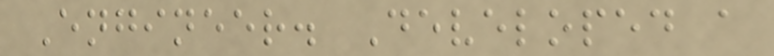Engineer. Developed a
